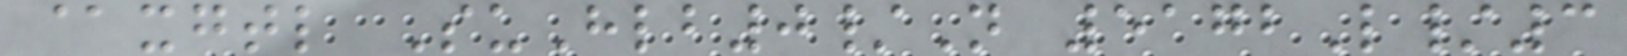@xgtl SuHlb0/N 5172L/3
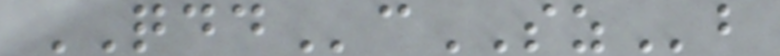QDDcSZb
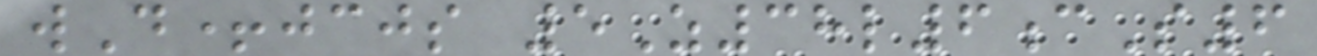wD+jcjs 5Z38l6cS6
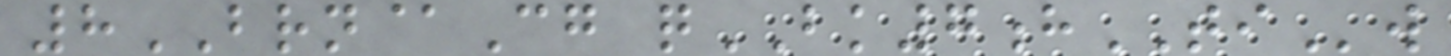8BRN@Cg qBK7hTIw
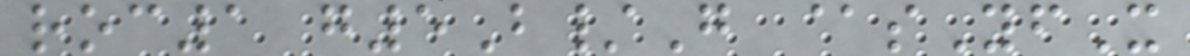roc1 g5B/G @sYfX
